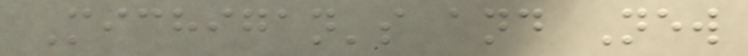Michigan's and New
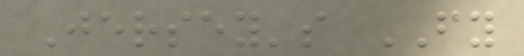Jersey's FY
